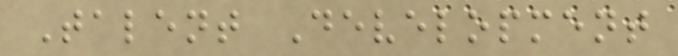Talent Development
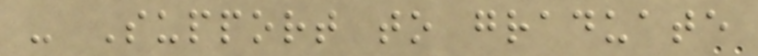- Support to graduate
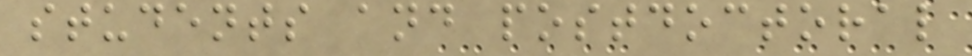students and postdoctoral
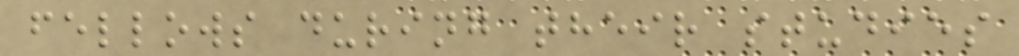fellows during their studies
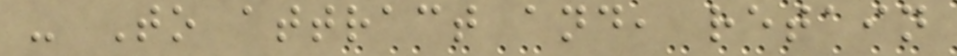- To attract and, retain
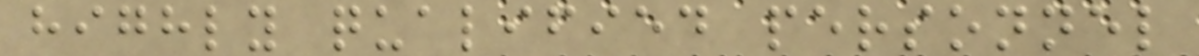highly qualified personnel
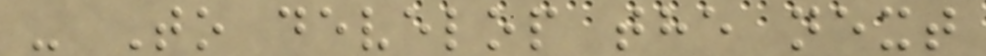- To develop the next
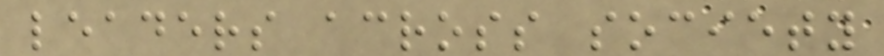leaders across society
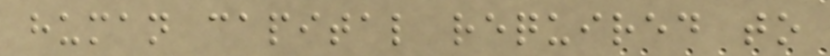human capital required to
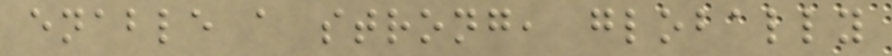enable a strong, globally
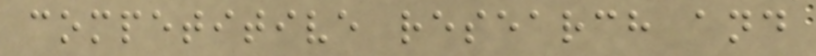competitive research and
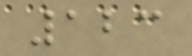123
